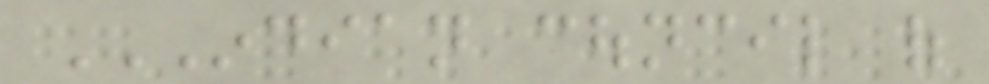INDIAN COUNCIL OF
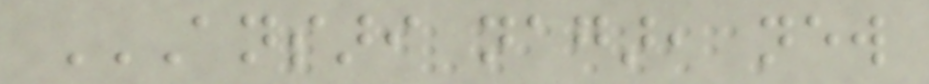ANSARI NAGAR, NEW
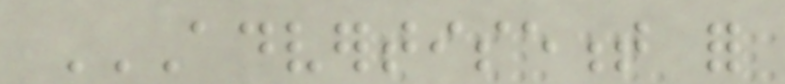ADVERTISEMENT FOR
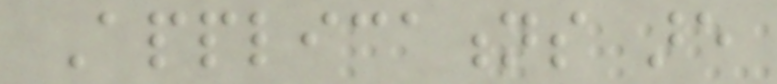Applications are
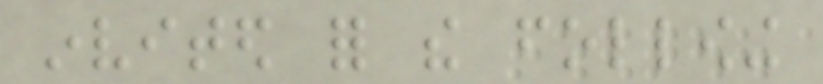invited for the following
